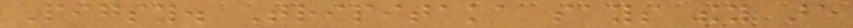Pigsy. Tripitaka says they are
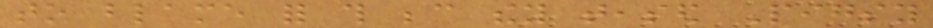to blame for this because they teased Pigsy
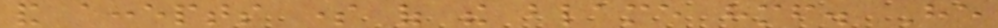and accepts some of the blame himself. He
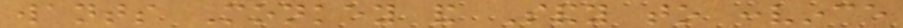wants Monkey and Sandy to convince
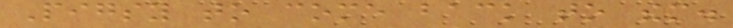Pigsy to come back to them.
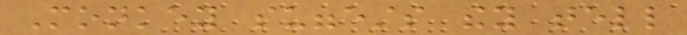Monkey suggests they tell
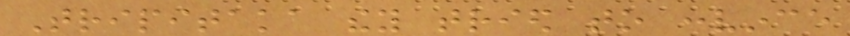Tripitaka they tried to convince
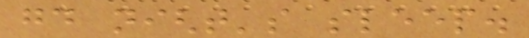good night's sleep.
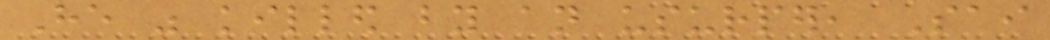He was killed by an usurper, Sai
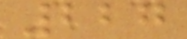227
